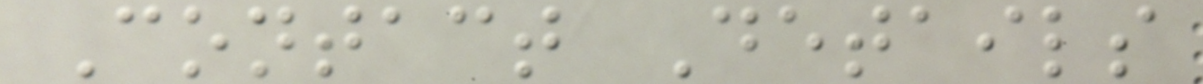Contact Details
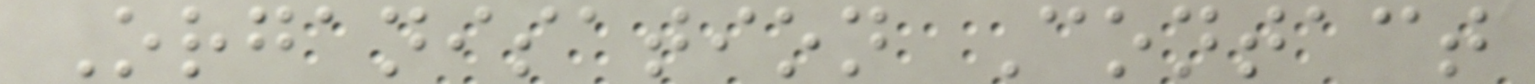Organisation Contact
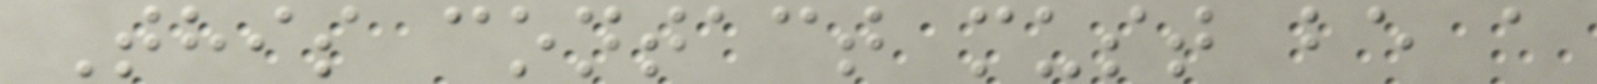This contact must be a
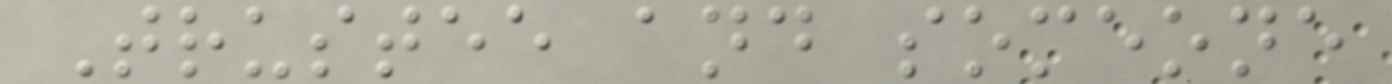Trustee and someone
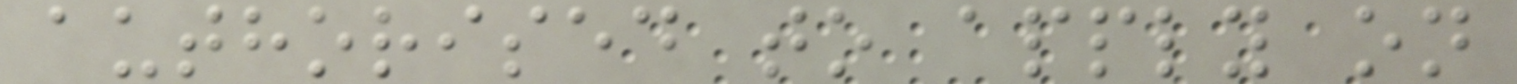authorised to apply on
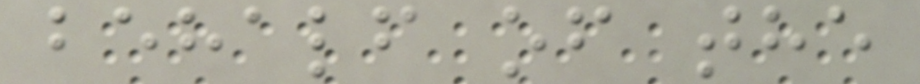behalf of the
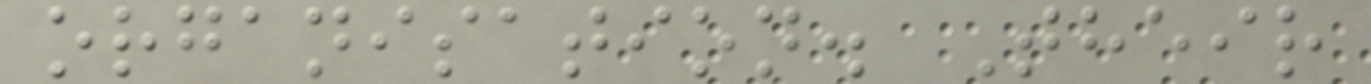organisation. Their
